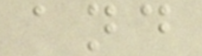and
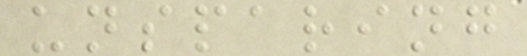unsparing
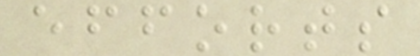efforts
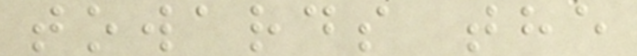towards the
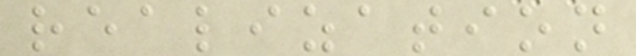realization
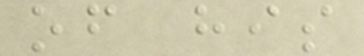of his
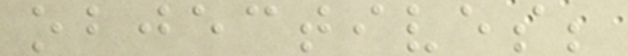objectives;
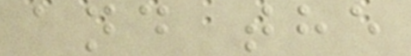and the
